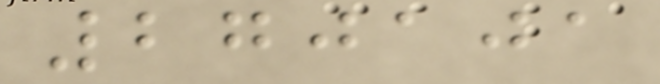270101
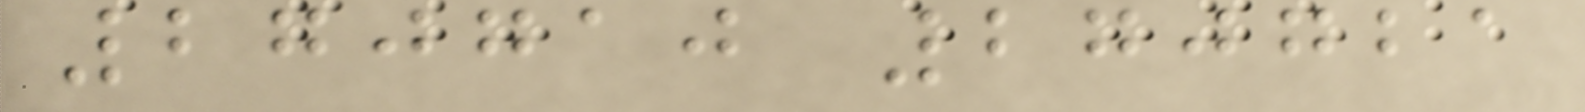270710 270721
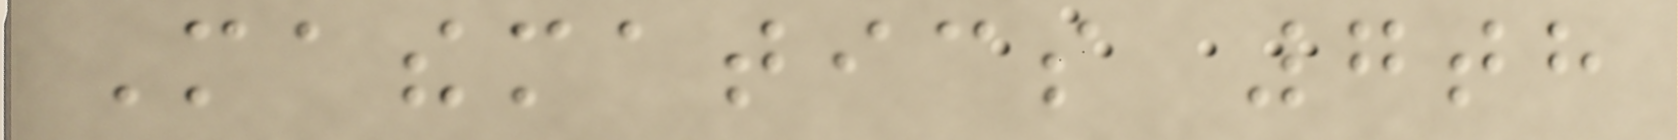Mathematics 7th
